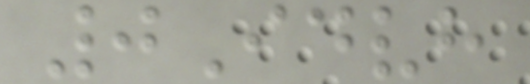0Idvh
